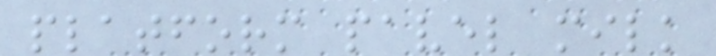platform pavel milk
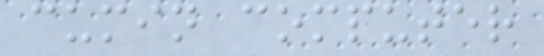cumin computer
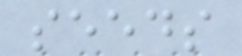seeds
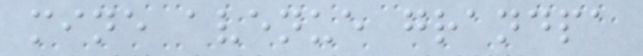mine avenue grandpa
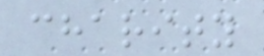charity
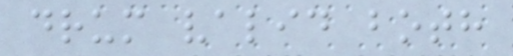drum valid both
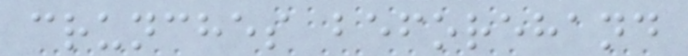crunches beforehand
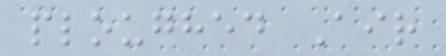ploughed Air
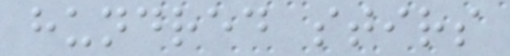hundred stirs
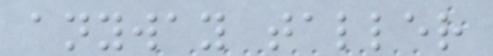anyway taller
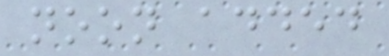noon added
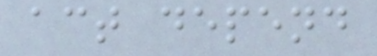act depend
